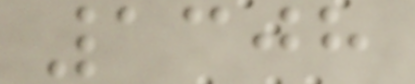1308
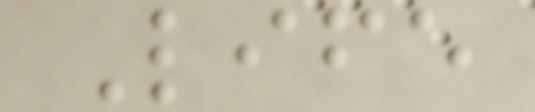Life
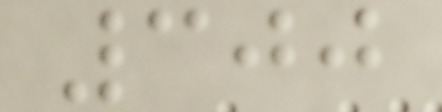300
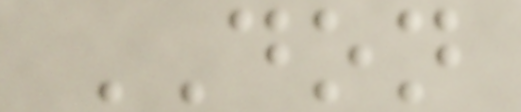DON
